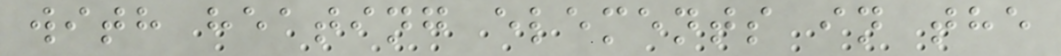with heating elements in the
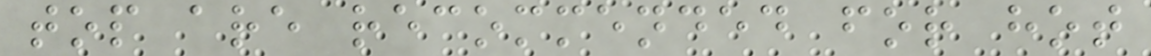top are recommended for hot
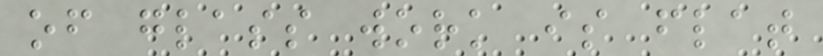of glass work is flat
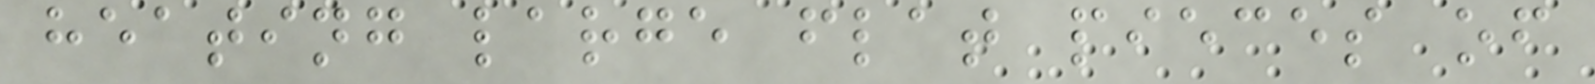heating large flat pieces of
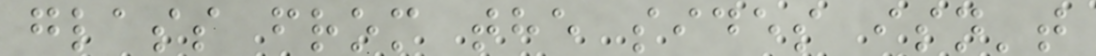glass from the sides isn't
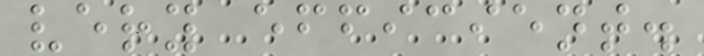very efficient.
